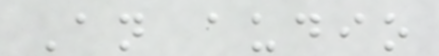An audio
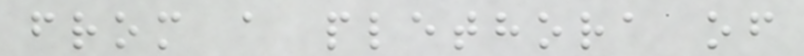from a plethora of
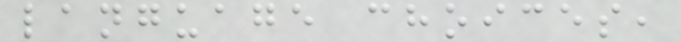language choices,
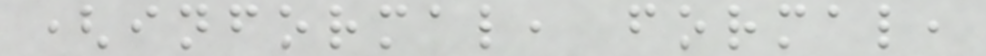(informal, formal,
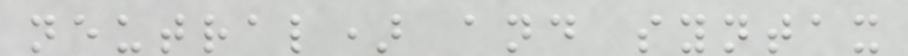neutral) and syntax
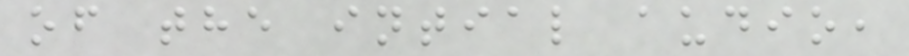of the intial audio,
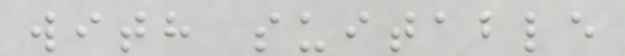with suitable
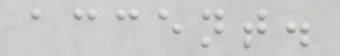accent.
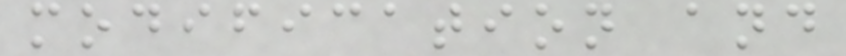modification and
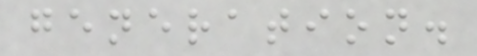generation.
